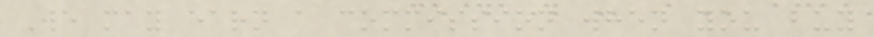We may earn a commission when you buy
